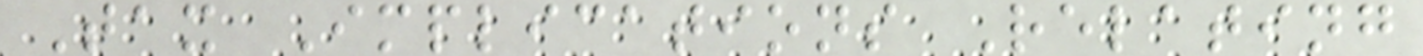Tax Implications Relating
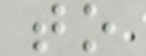to
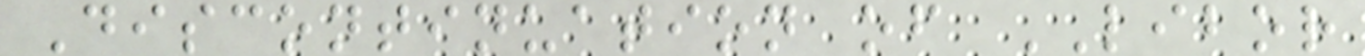Discontinuation of LIBOR
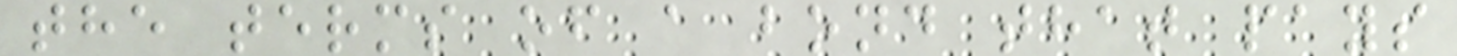the terms of a bond that pays
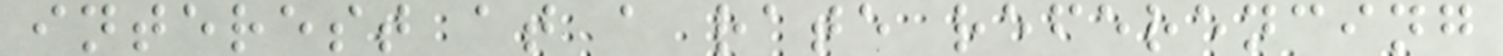interest at a rate referencing
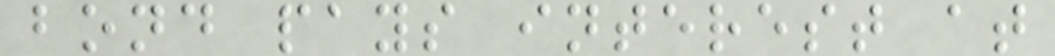bond pays interest at
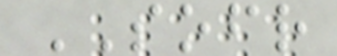SOFR
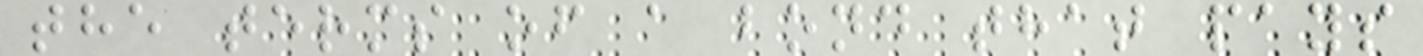the terms of a bond that pays
